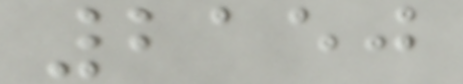2150
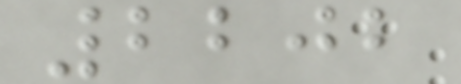2202
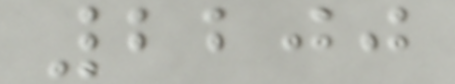2200
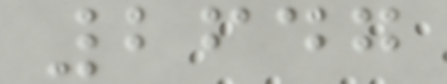2647
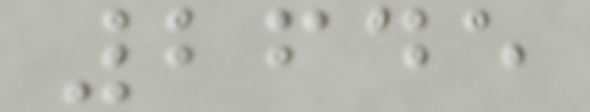2645
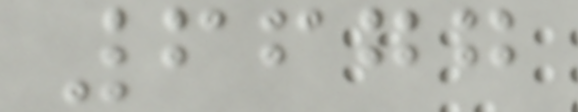6677
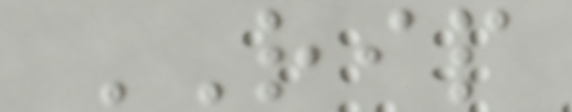RIP
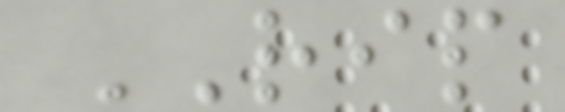RIP
